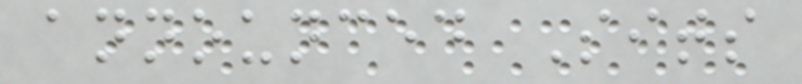announced Sits
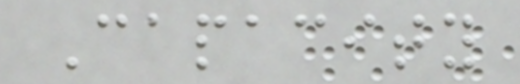Capacity
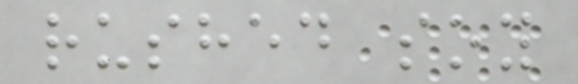rushed soy
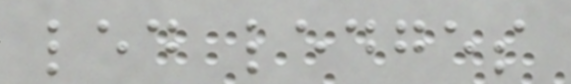led ledges
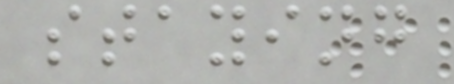staying
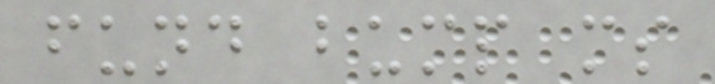fund bump ms
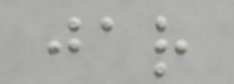jar
